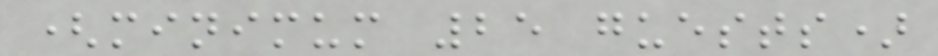(minimum 25 guests)
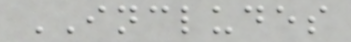INCLUDES
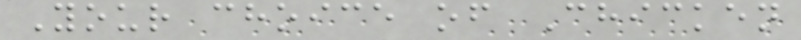Your choice of Chicken
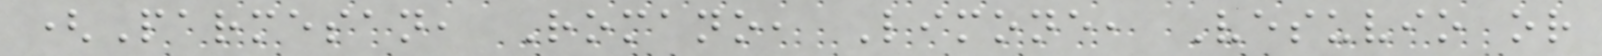(Parmesan, Romano, Limone, Vesuvio or
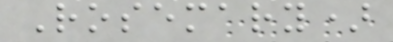Rosemary)
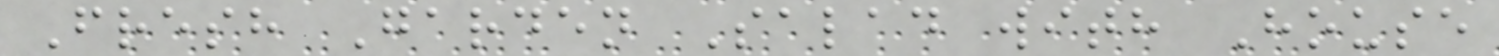Fresh Garden Salad with House
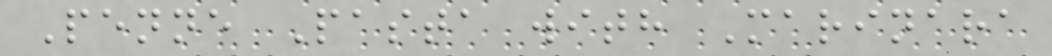Penne Pasta with Marinara
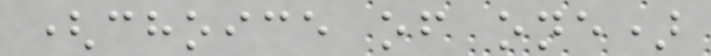(choice of one)
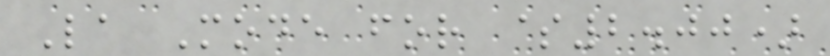La Mode for $2.00)
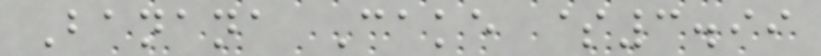Banana Cake $3.99
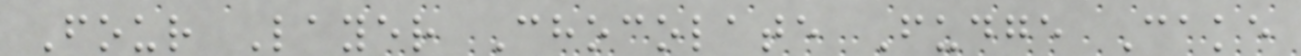Four Layer Chocolate Fudge Cake
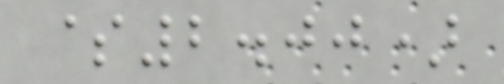$2.00)
